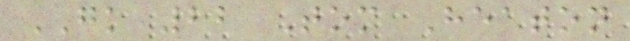GK 22 Tom Heaton
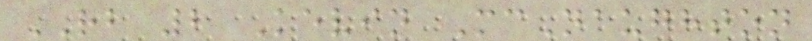RB 2 Kevin McNaughton
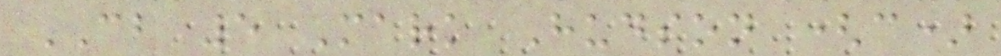CB 5 Mark Hudson (c)
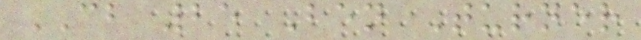CB 25 Ben Turner
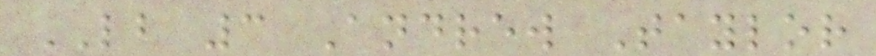LB 3 Andrew Taylor
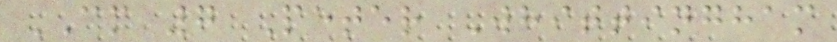CM 7 Peter Whittingham
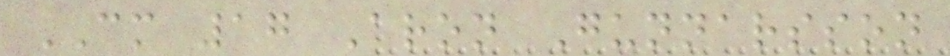CM 17 Aron Gunnarsson
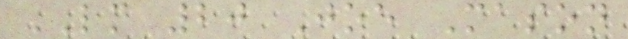LM 20 Joe Mason
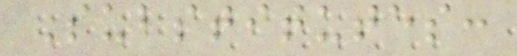Substitutes:
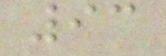93
